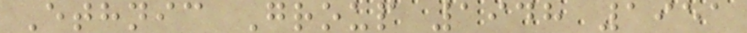Ethnic Group 1948 1951
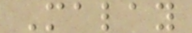Malay
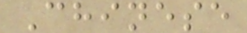Chinese
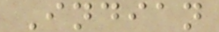Indian
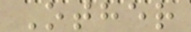Other
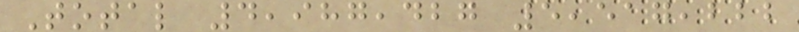Total 4,987,427 5,517,222
